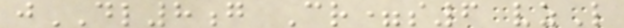jDL8g Cr=s6 vzL
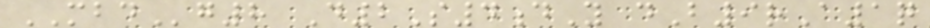MBDg8 D2S4dY dB9rA1q
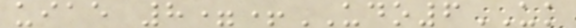uiae 8=+UDO6UK
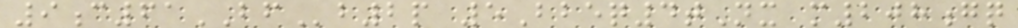9c61BFb2p 5Bbeq4tNx m208gq
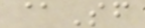@Sf
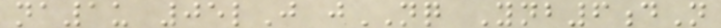na1u 05lJ jNQ Ynb6dN
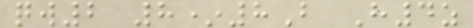qw2 8*8B H4z
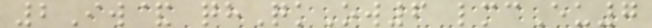2Iw& qhQkOw6 lmcEu7
